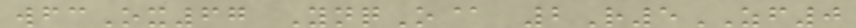wfcOx67 YnqO@ 2R5ZF0
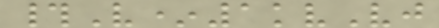#V*1kvVj
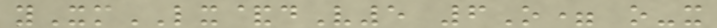yXmLX&dV5 6O= o-x
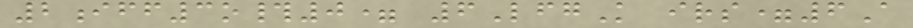2iff3o#0= 6LfgK irs=6A
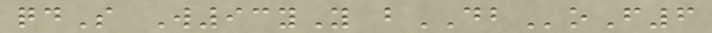qdS W93yY bDBoF6
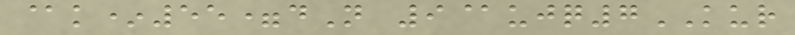@k*55=dN 9@ujq7KUR
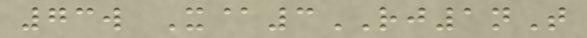73w X@3RJ1nT
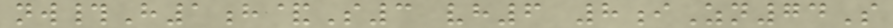nw#H1h&S3 vh6 8iZn74S
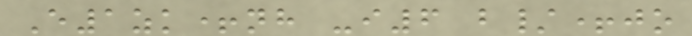E1zk+nh -i6 b/+jo
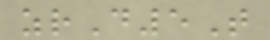zrD5T
